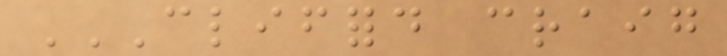CLIFFORD CRAIG
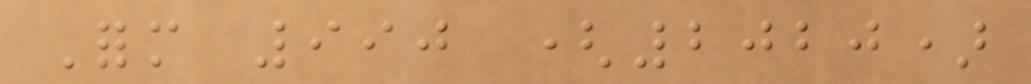Form 990 (2020)
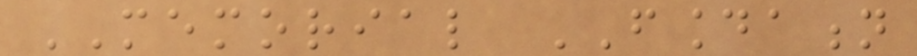MEMORIAL FOUNDATION
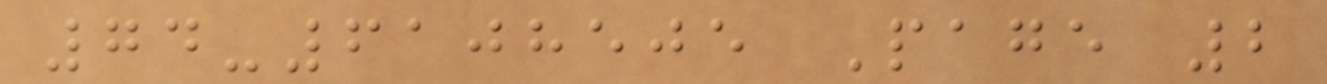74-6108505 Page 2
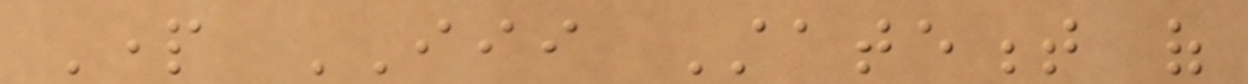Part III Statement of
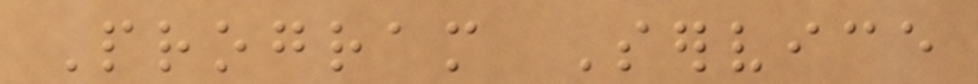Program Service
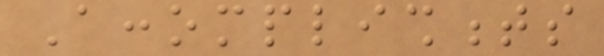Accomplishments
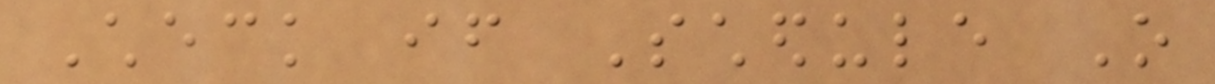Check if Schedule O
